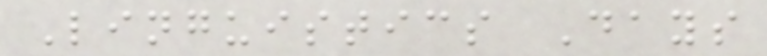Linguistics Days
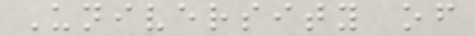University of
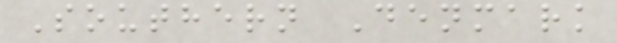Southern Denmark
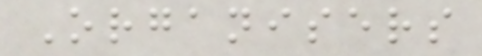Organisers
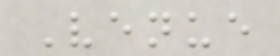Venue
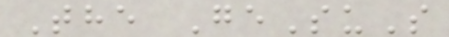The GeSuS
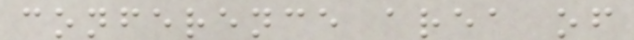conference area of
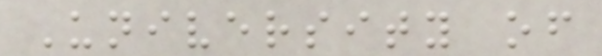University of
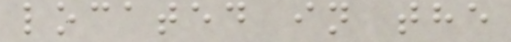located in the
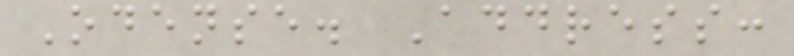Odense. Address:
